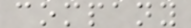company
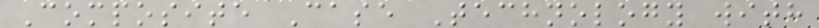Composite Case Technology with
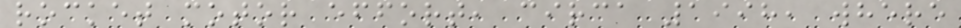rocket motor effort, circa 1998, where
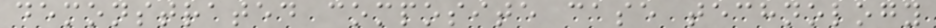demonstrated composite case technology
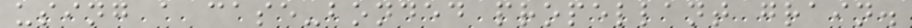using a case-bonded propellant grain.
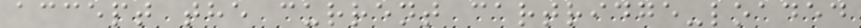accept the current cartridge-loaded
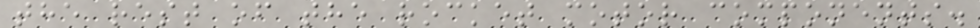the rest of the rocket motor components.
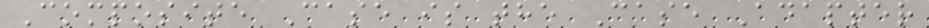Composite Case is the Case Adapter
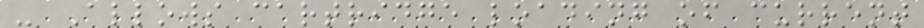- Allows cartridge loading of current
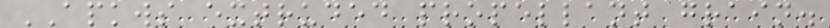APKWS extruded propellant grain.
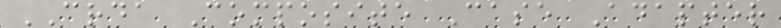CRDA Composite Case Adapter
